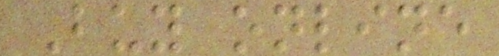Buy online
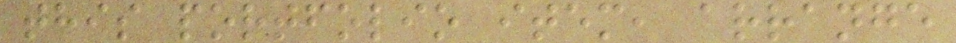this portfolio item, arrange
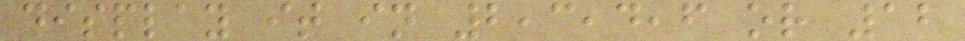display it in 2,3,4,6 or 12
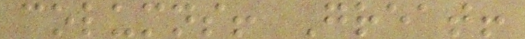columns! Great!
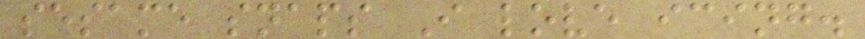sesame snaps I love icing.
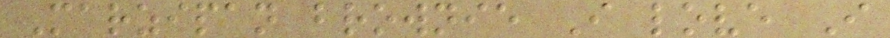Marzipan brownie I love I
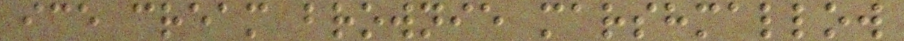ice cream brownie marshmallow
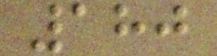180
